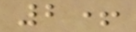2+
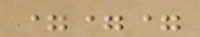===
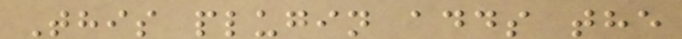This plugin adds the
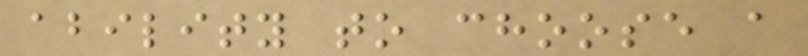ability to choose a
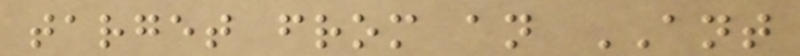target from an ANT
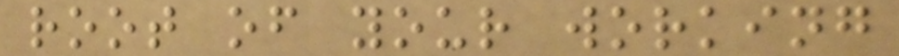root of your working
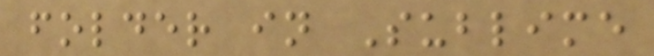folder in Sublime
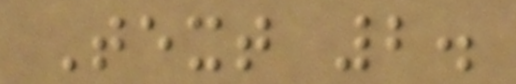Text 2.
